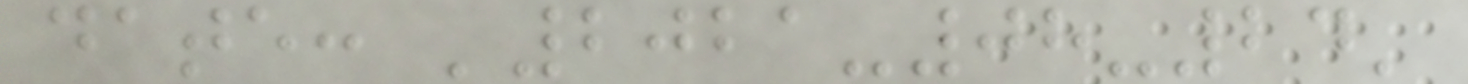date: '2021-08-24'
